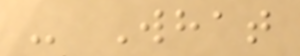- What
